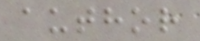author
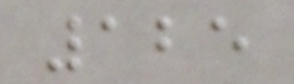125
